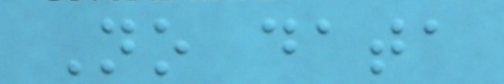No data
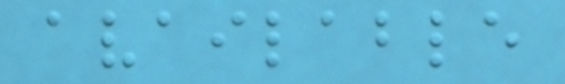available
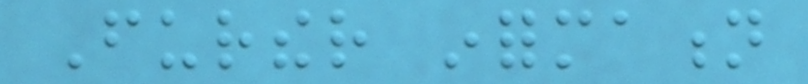Further information
